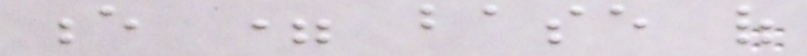e = base of
